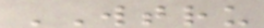WTRU
